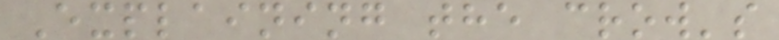Explaining the crow's
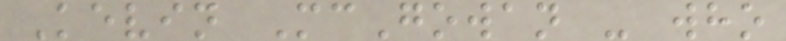Kevin McGowan - who
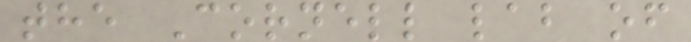the Cornell lab of
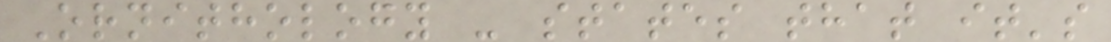Ornithology - states that it's
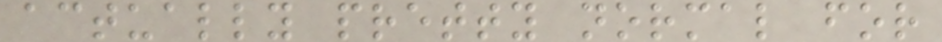actually pretty normal for
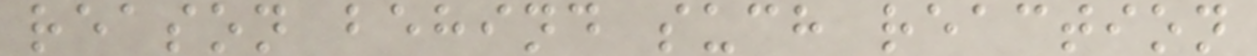reason behind such reaction
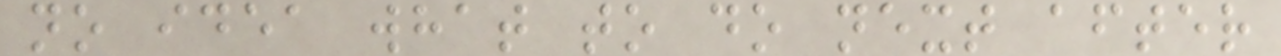no idea what to do next after
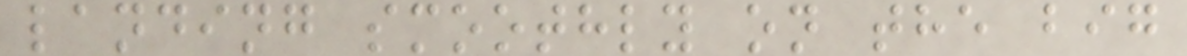landing smoothly on the big
